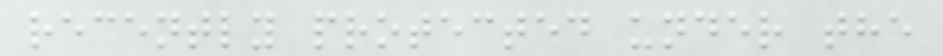recently protected under the
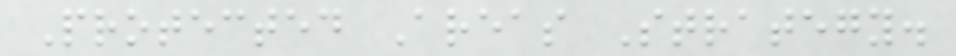Protected Areas Strategy.
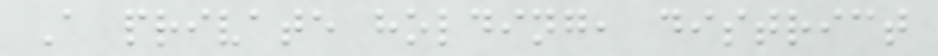A private holding, district
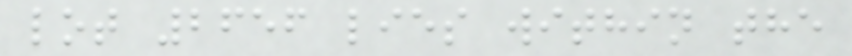lot 2656 lies within the
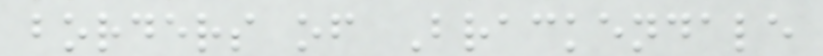borders of Brackendale
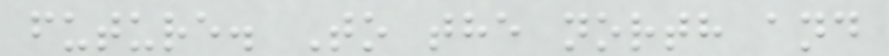future. To the north and
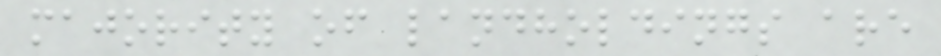majority of landholdings are
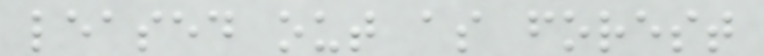leased out as forest
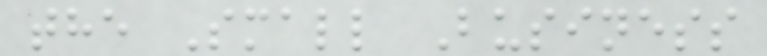the Small Business
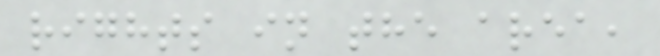rights in the area,
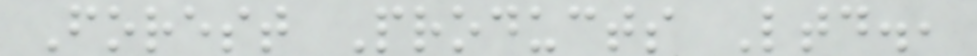Forest Products Ltd.,
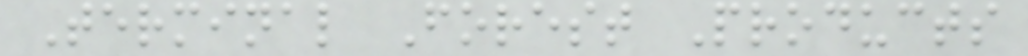Terminal Forest Products
